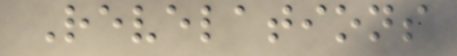Revelations
